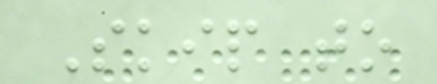Skip to
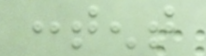content
